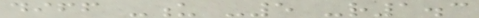diff -u -5 -r1.3
